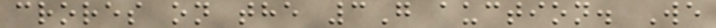crores on the 3G auction. We
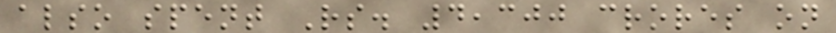also spent Rs. 4,300 crores on
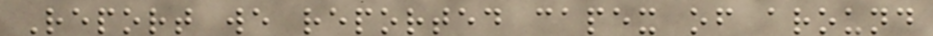Report we reported capex of around
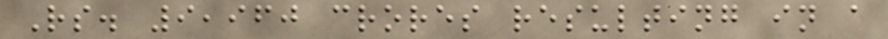Rs. 9,960 crores resulting in a
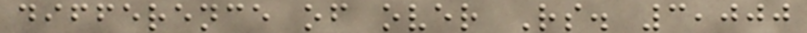difference of over Rs. 3,000
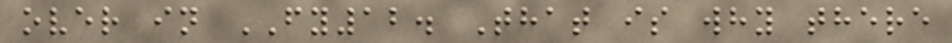over in FY12. That is why there
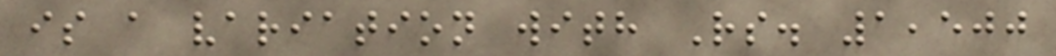is a variation with Rs. 1,500
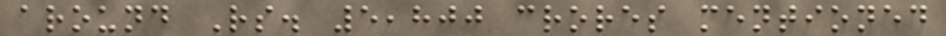around Rs. 5,800 crores mentioned
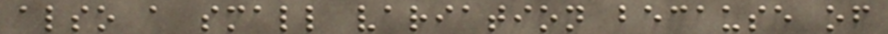also a small variation because of
